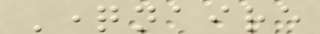Questionnaire
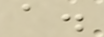a.
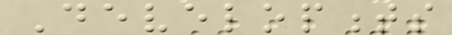Developments
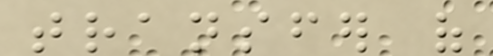transfer of
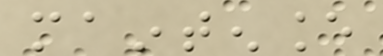maintenance
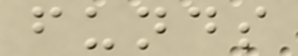funds
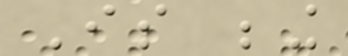Is being
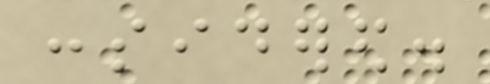considered.
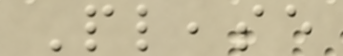Please
